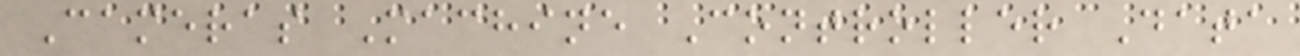Cameras Machine Controller Data
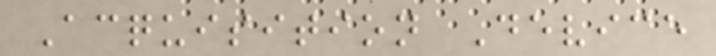Acquisition Device
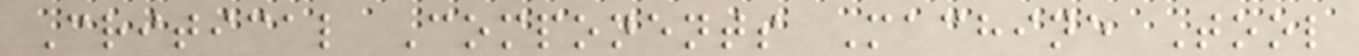Critical Components Machine Tool
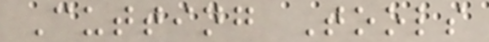Cutting Tools
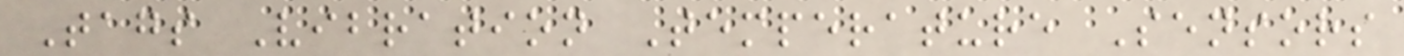Tags Vibration Temperature Sensors
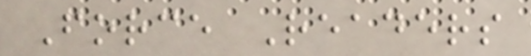Force Readers
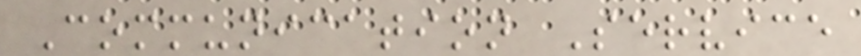Communication Service
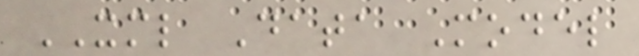XML Data Model
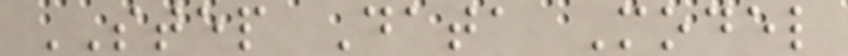STEP Data Model
